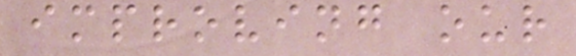improving our
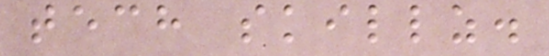tech skillz.
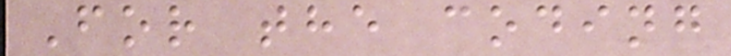For the coding
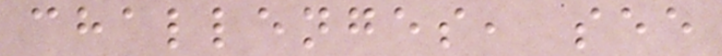challenges, see
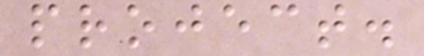project.
